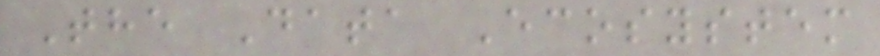The Data Ecosystem
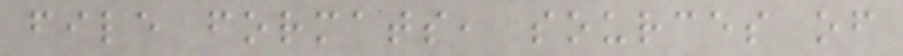file formats, sources of
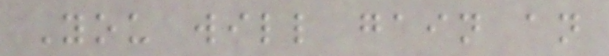You will gain an
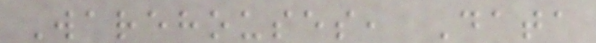Warehouses, Data
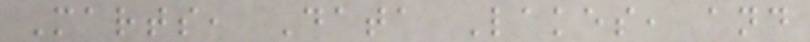Marts, Data Lakes, and
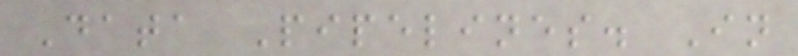Data Pipelines. In
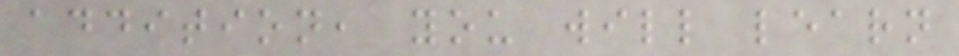addition, you will learn
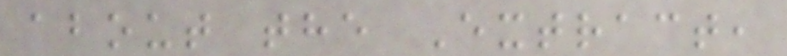about the Extract,
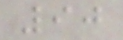90
